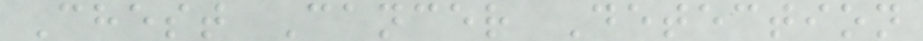Chest Cancer Detection
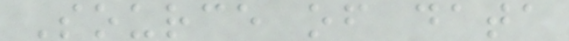Source of data
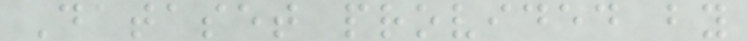Dataset provided by
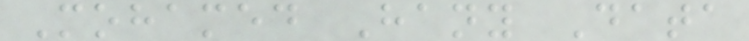Mohamed Hany Data
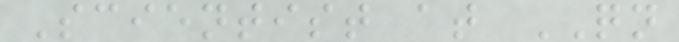Scientist at QN
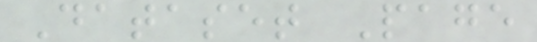Dataset Page
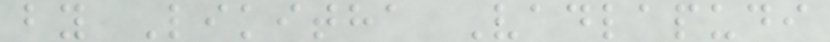by Likitha Vadlapudi
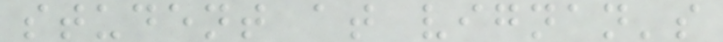student at vignan's
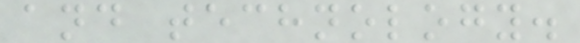and technology.
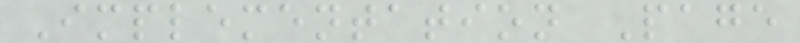Implementation Page
